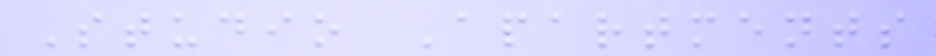Studio Apartments
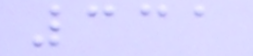331
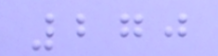270
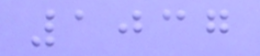1037
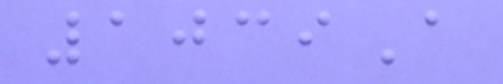1039A
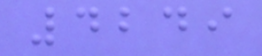4249
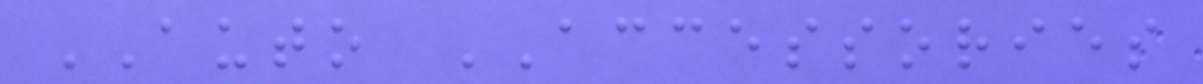AUTO ACCESSORIES
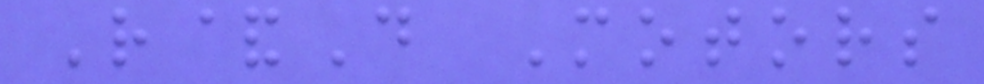R&D Motors
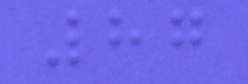87
